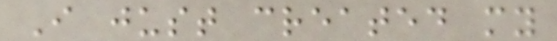I just created my
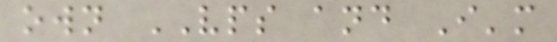own VPS and I'm
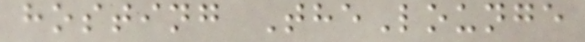hosting TheLounge
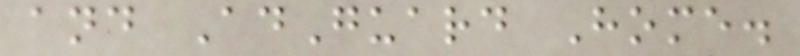and AdGuard Home.
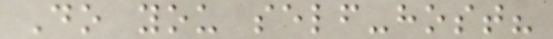Do you self-host?
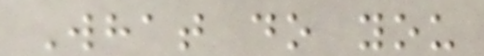What do you
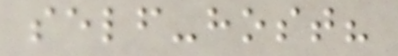self-host?
